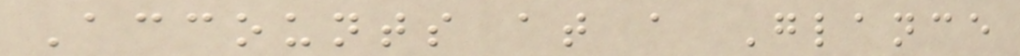Accounts at a Glance
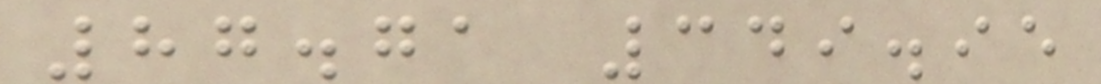87.71 349.95
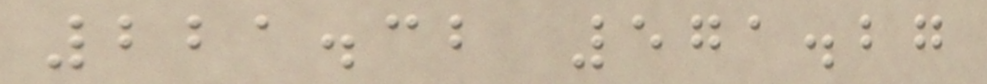221.32 571.27
